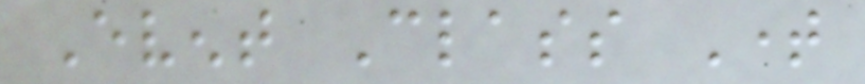Event Class Time
